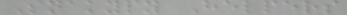Snakypy Helpers
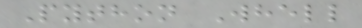Python Whell
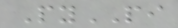PyPI
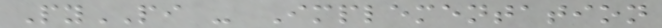PyPI - Implementation
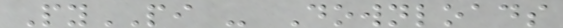PyPI - Downloads
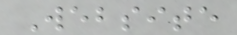Website
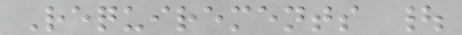Requirements |
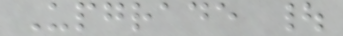Upgrade |
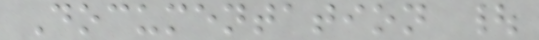Documentation |
